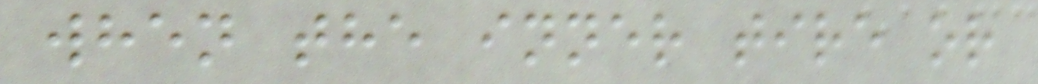when the inner tire or
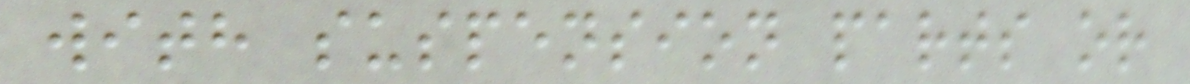with suspension parts or
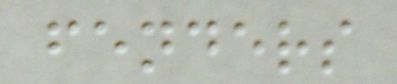fenders
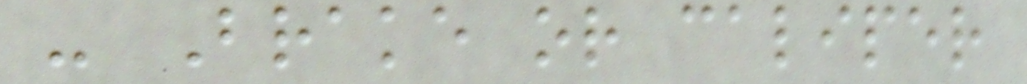- Brake or caliper
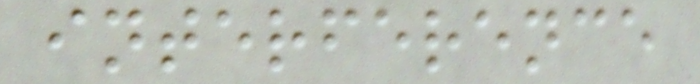interference
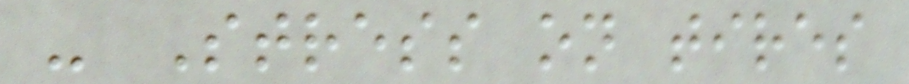- Stress on tires
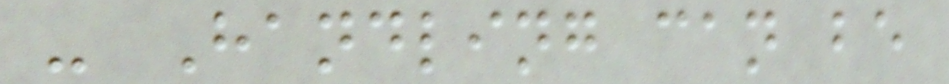- Handling can be
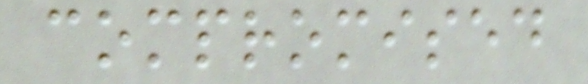compromised
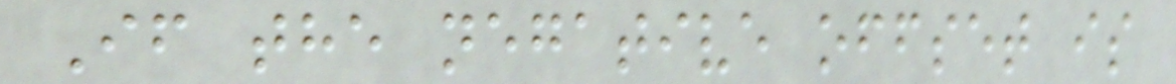If the negative offset is
